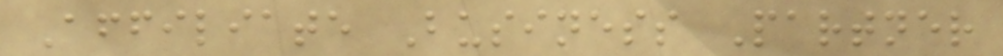Affiliate Business Partner
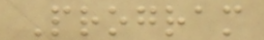Program
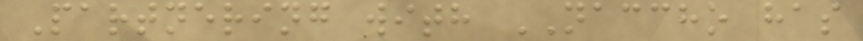Partnering with NACCHO has
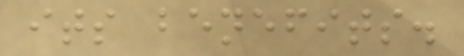its benefits.
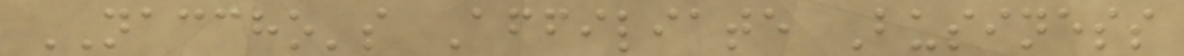NACCHO's Affiliate Business
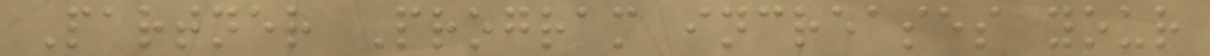Partner Program increases your
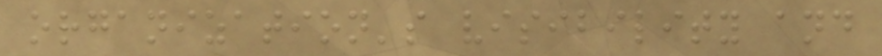organization's visibility and
